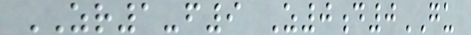ZR1-f9 Z0d0GU
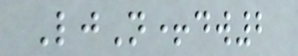LjN+dw2
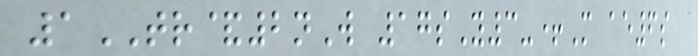1TR&2nW 17sY3-+M ae6s
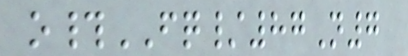o#FQ/87N7
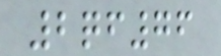2qf76
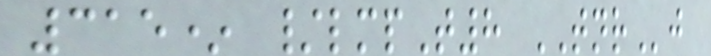315* /lmpT8 TNRj
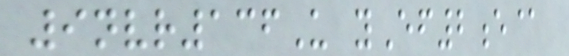9nvr136U yEf2e@
